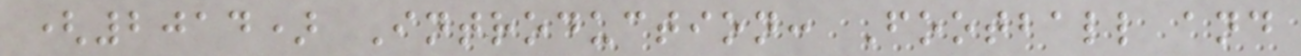(2014) Introduction: Football and
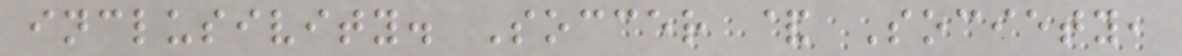inclusivity. Soccer & Society,
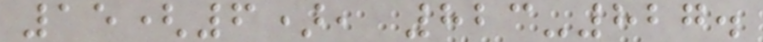15(6), 823-827.
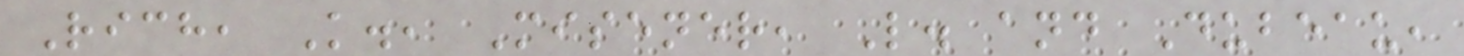Rich, K., Misener, L. and Dubeau,
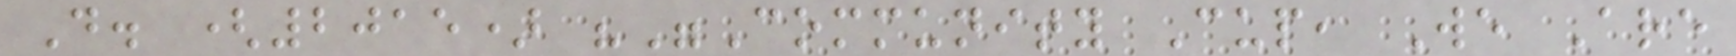D. (2015) ""Community Cup, We Are
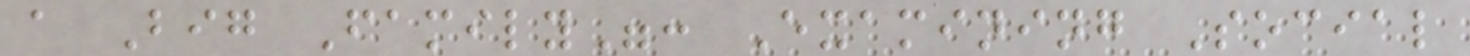a Big Family": Examining Social
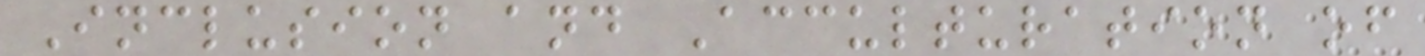Inclusion and Acculturation of
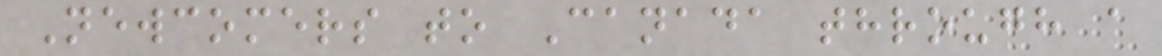Newcomers to Canada through a
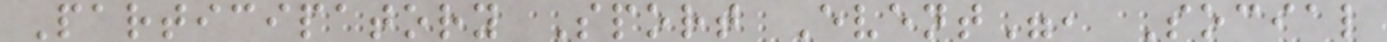Participatory Sport Event", Social
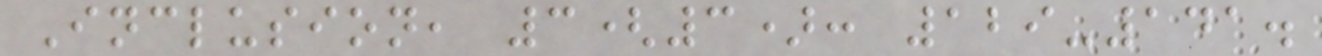Inclusion, 3(3): 129-141.
